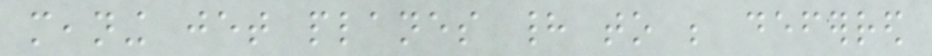meaning jet planes had to be deferred
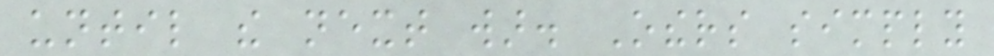until the next war. Others simply
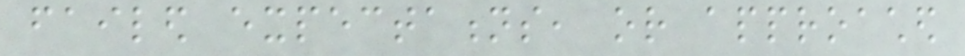failed expectations, or approached
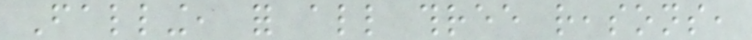Falling, for all three reasons,
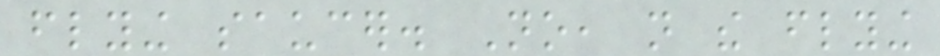flying saucer. No, not the flying
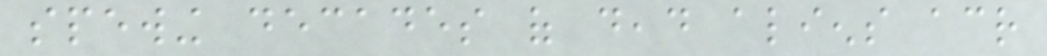spewing decades of dead aliens across
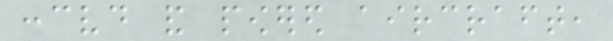conceived and powered aircraft,
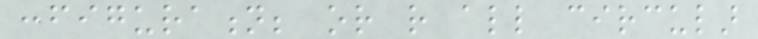configuration; or rather all circular
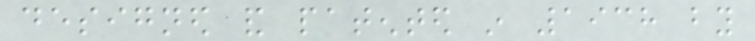designed and patented in 1938 by
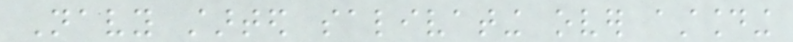Navy started salivating over astounding
